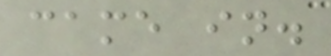came in.
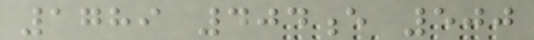1789 404e 500
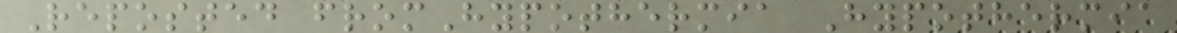Reposted fromHypothermia Hypothermia
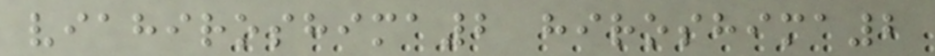viahiroshima2 hiroshima2
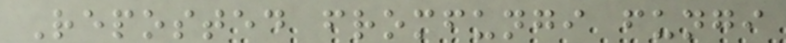Reposted fromfungi fungi
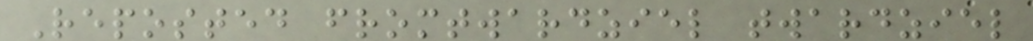Reposted fromtwardziel twardziel
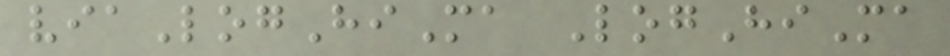viaLogHiMa LogHiMa
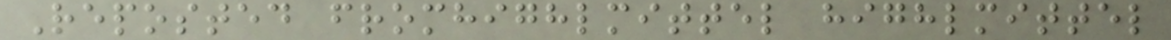Reposted fromhighlmittel highlmittel
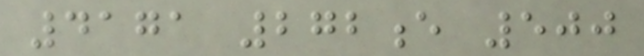4171 272e 500
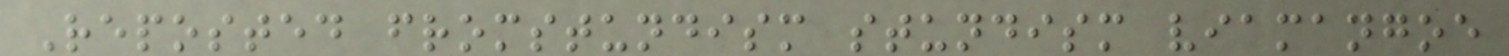Reposted fromstundism stundism viamangoe
